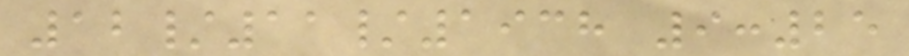12/11/1938 9:25
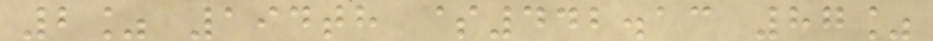2% 194th $442.13 87%
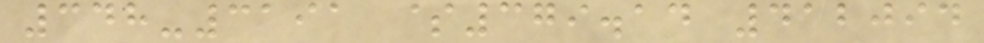348-3191 $379.14 412094
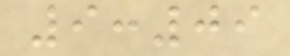9:09
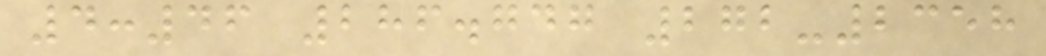4:46 286.747 272-2358
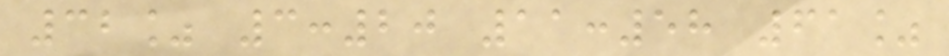32% 3:20 11:58 61%
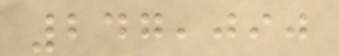247,090
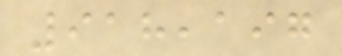918,197
